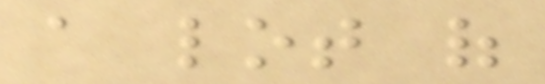a lot of
